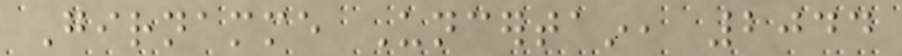Girnamme Uncertain, 2044
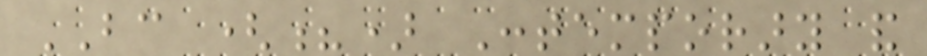BC (?) Contemporary and
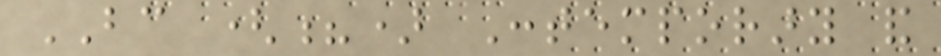BC (?) Contemporary and
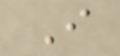I
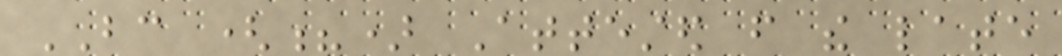BC (?) Attested from the late
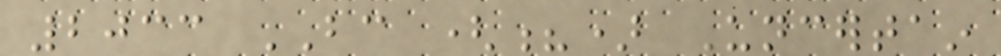2033 BC (?) Uncertain
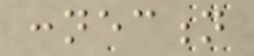connection
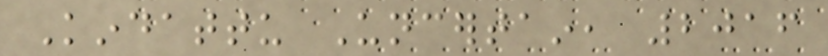Kindattu Uncertain, 2016
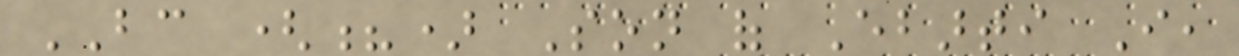BC (?) Son of Ebarti I,
